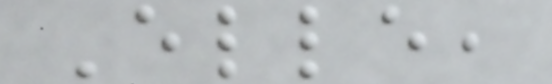Elle,
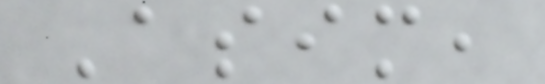Asim,
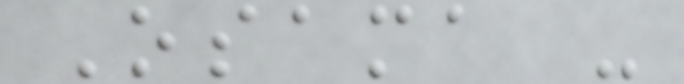Osama -
